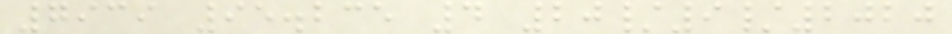7939 95.235 4 20/9/2020
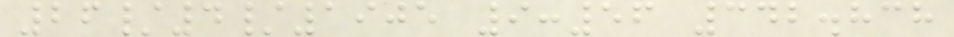26/4/1905 9:56 342.838
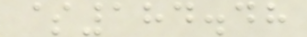$184.48
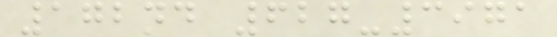172nd 627-3971
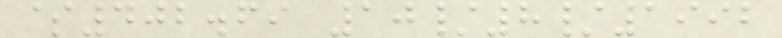$402.69 10/8/1992
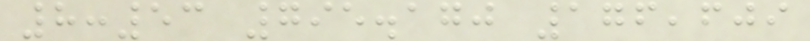8:53 795.170 176,609
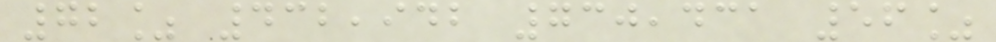72% 432,942 730,431 56%
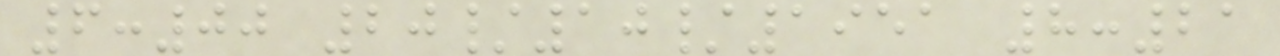6:00 20/10/1951 8:21
